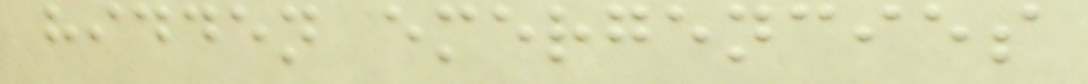hidden emergencies
